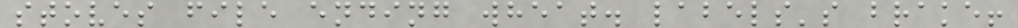stoves file ending wheat. labels's brake!
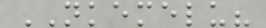NKEMELU?
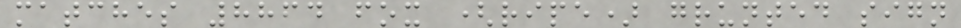matches 8864 fox (ripe) grunted sign
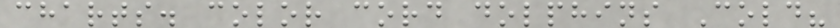charts. color cord dolphins Cold?
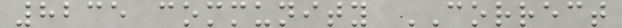8235 community CORRECT
